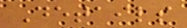Details
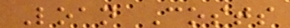Loan Costs
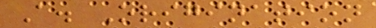A. Origination
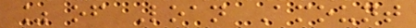% of Loan Amount
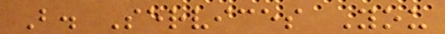B. Services You
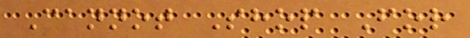Cannot Shop For
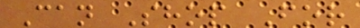Can Shop For
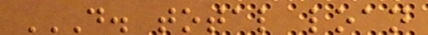D. TOTAL LOAN
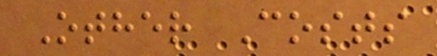Other Costs
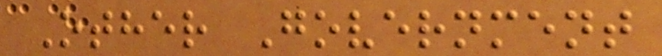Other Government
